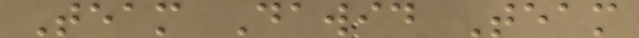Team Dawid Team
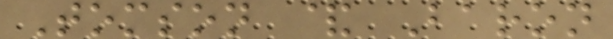Tomson & Baron
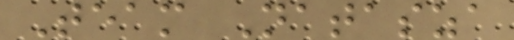Team Natasza
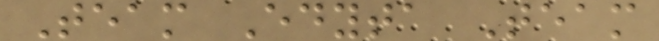Team Edyta Team
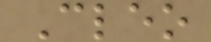Cleo
